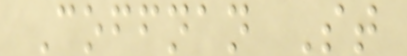Coffnan St
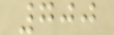700
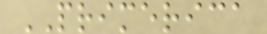PRIMERICA
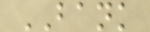BANK
